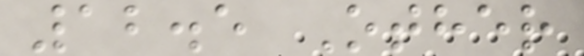12.5 Other
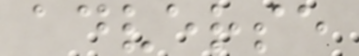adverse
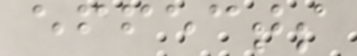effects
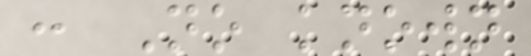: No known
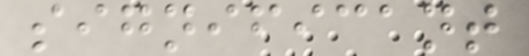significant
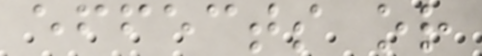effects or
